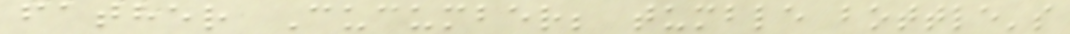father Cucumber; tumble bottle's
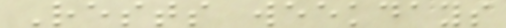Rests weekdays
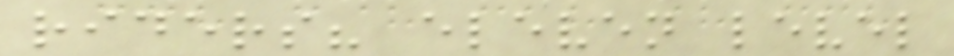riders? eleven level
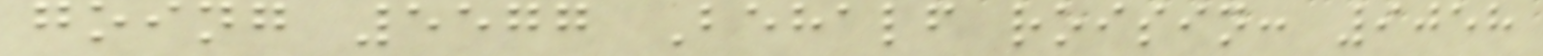going 5577 Behalf roisin: 9058
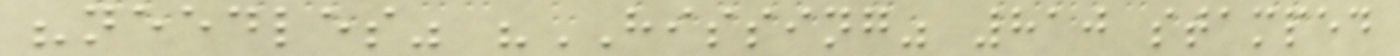"needles" "HISSING" 810 stamped
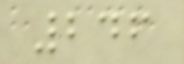246
